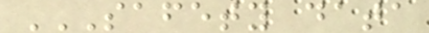SAFETY DATA
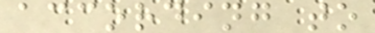according to
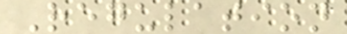Regulation
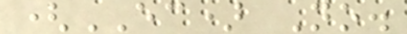(EC) No.
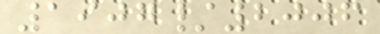1907/2006
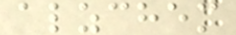alzchem
